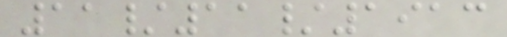11/11/1913
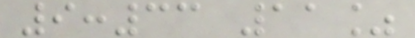9:33 11%
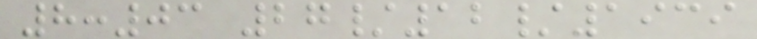8:03 27/12/1939
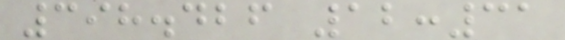398.426 12:31
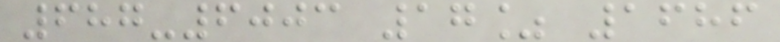687-6003 17% 1686
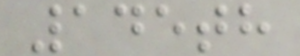145th
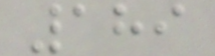189
